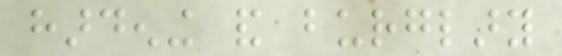hardening and burglary
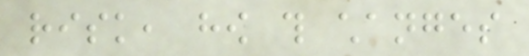risk, how this changes
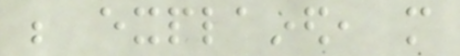be explained, more
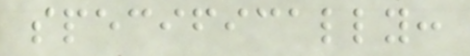specifically:
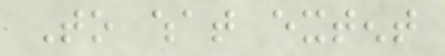To what extent
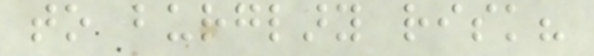to burglary risk?
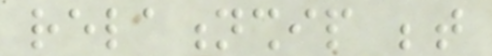relationship between
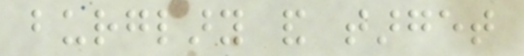burglary and target
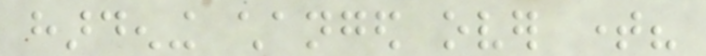hardening changed over time?
